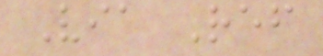Via Ref
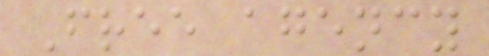Free agency
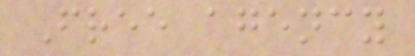Free agency
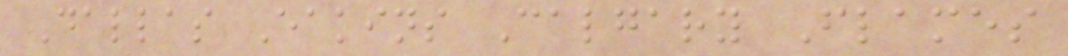Dallas Eakins Calgary Flames
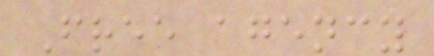Free agency
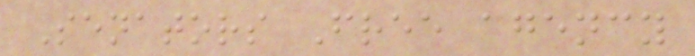Senators Free agency
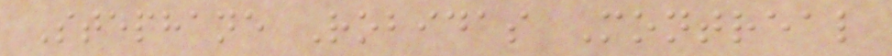Stephane Robidas Montreal
